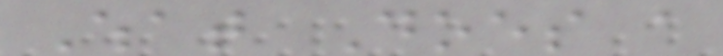What Does a
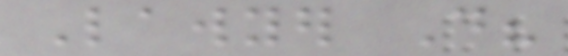Lawyer Do?
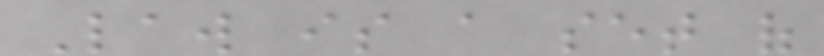Law is a set of
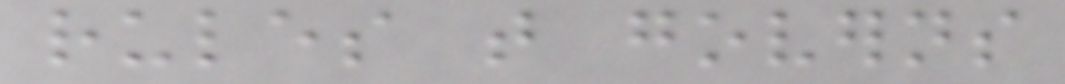rules that governs
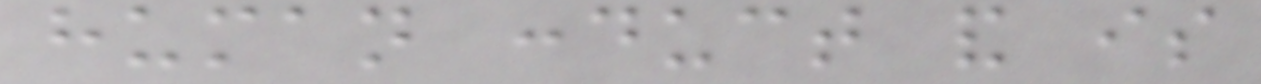human conduct and is
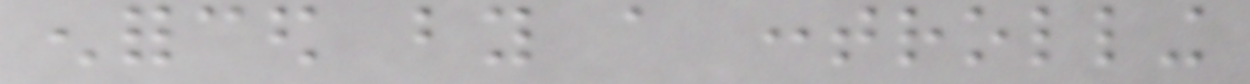enforced by a controlling
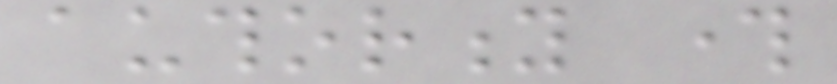authority through
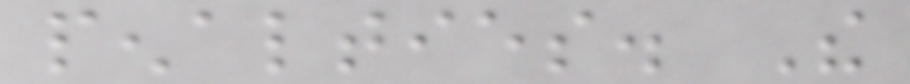penalties. The
